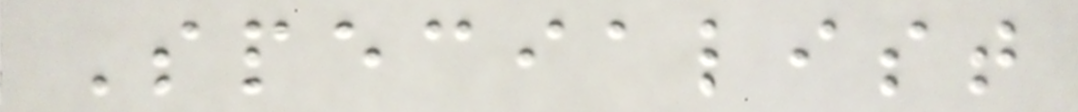Specialist
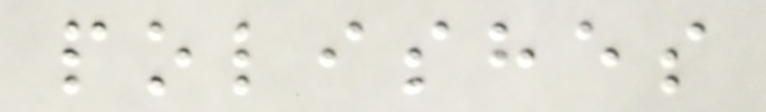polishes
